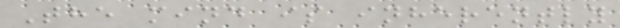The mind is inherently
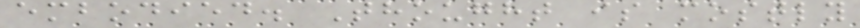embodied. Thought is mostly
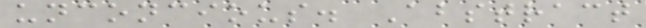unconcious. Abstract
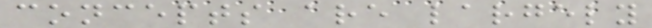concepts are largely
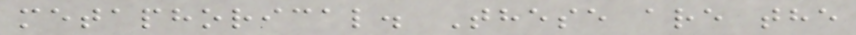metaphorical. These are the
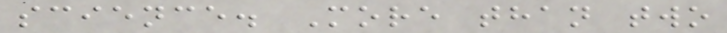science. More than two
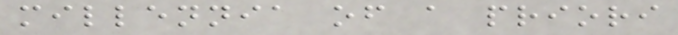millennia of a priori
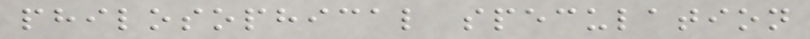philosophical speculation
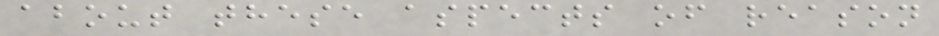about these aspects of reason
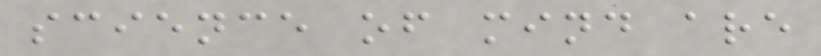science of mind are
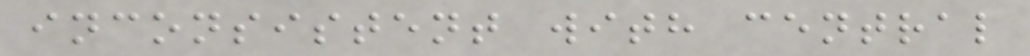inconsistent with central
